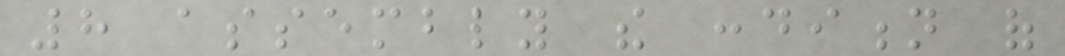8 assembly the condition of
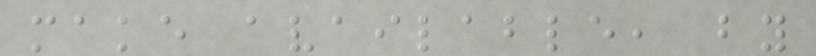make available, by
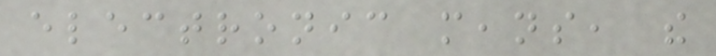electronic means, the
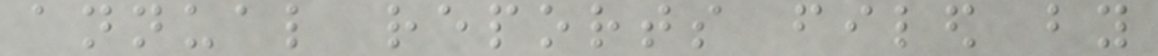annual reports filed by
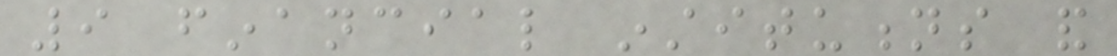9 financial institutions and
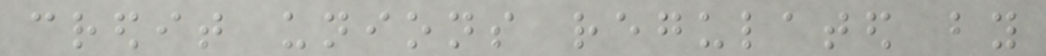credit unions regulated by
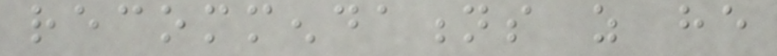recommendations as he
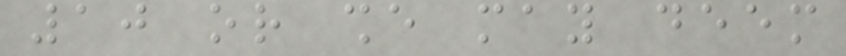10 or she may deem
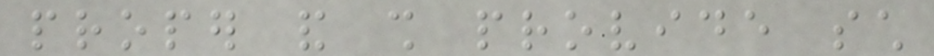proper and shall provide such
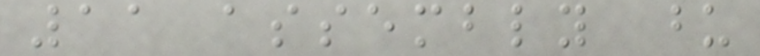11 assembly upon
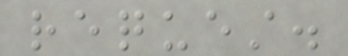request.
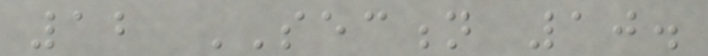12 SECTION 10.
